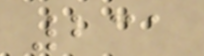231
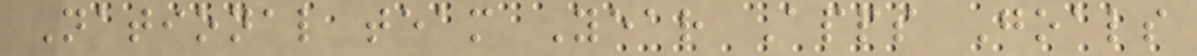National team Year Apps Goals
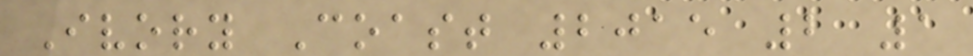Ivory Coast 2015 2 1
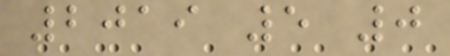2019 5 0
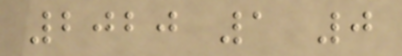2020 1 0
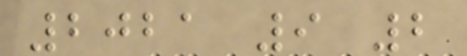2021 9 2
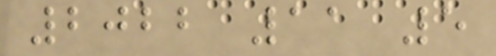2022 11 5
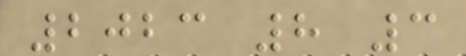2023 8 3
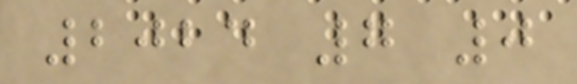2024 7 0
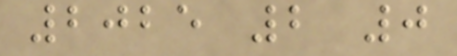2025 2 0
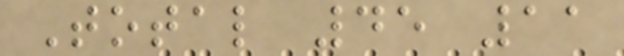Total 45 11
